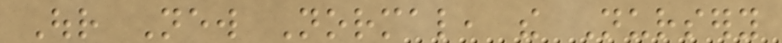Our New Normal, the Nursery
